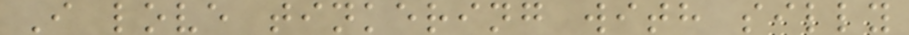I love tinkering with silly
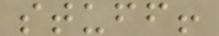stuff!
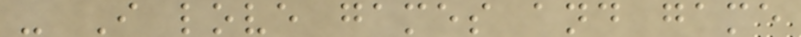- I love games and game
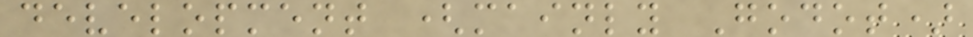development (mainly Godot)
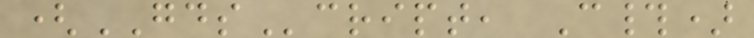(GDScript, C#)
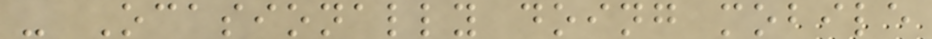- Ocasionally doing mobile
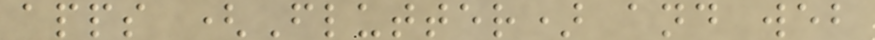apps (Flutter) and web
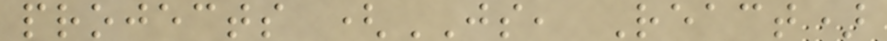projects (JS, React)
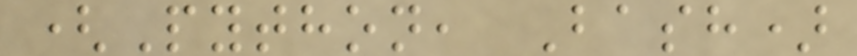(Python, Bash)
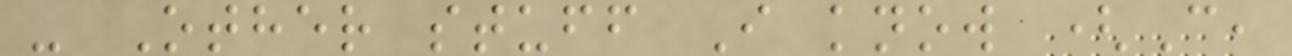- Other stuff I know (C,
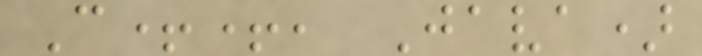C++, Java)
